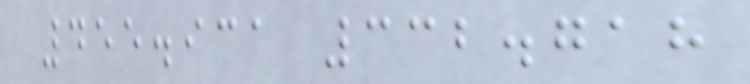455.931 332.718
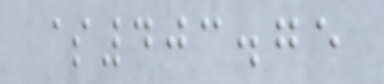$403.75
